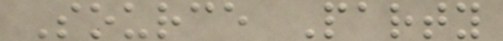Source Party
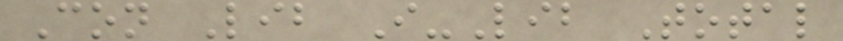Con Lib I-Lib Total
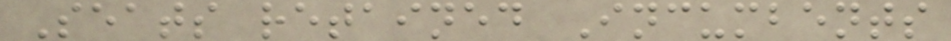Seats retained Incumbents
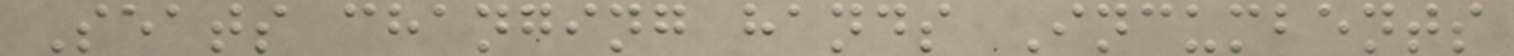Seats changing hands Incumbents
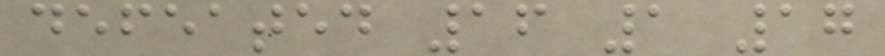defeated 16 1 17
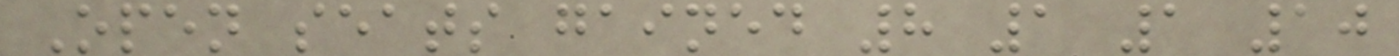Open seats gained 8 1 1 10
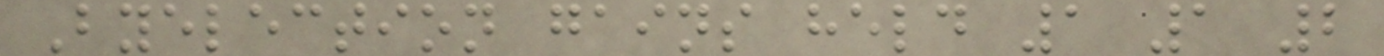Byelection gains held 1 1 2
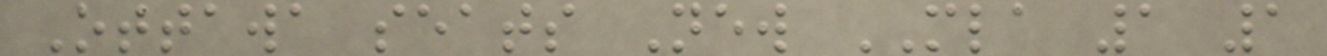Ottawa seats New MLA 1 1
